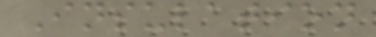Insulation
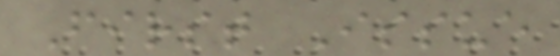First Issue
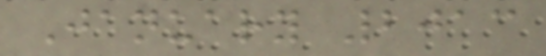January 2013
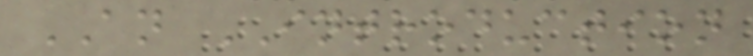AN INTRODUCTION
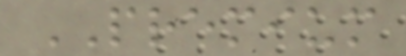PREMIUM
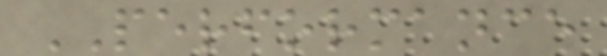PERFORMANCE
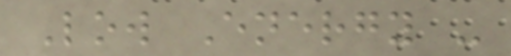Low Energy -
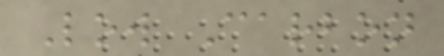Low Carbon
